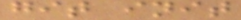git init
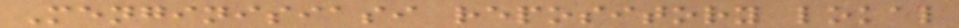Menginisiasi repository lokal
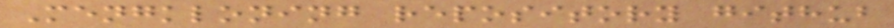Mengkloning repository github
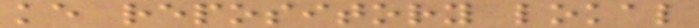ke repository lokal
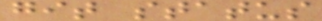git status
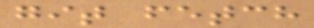git fetch
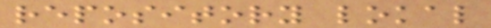repository lokal
